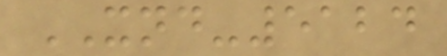XND-5124
